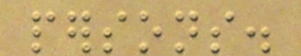persons.
